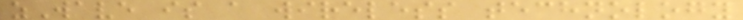zWave is a wireless technology
